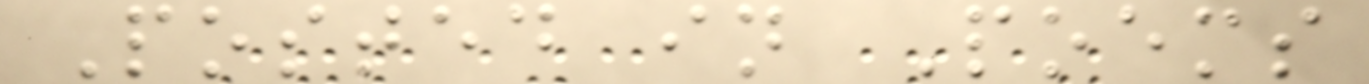Posted in Poems
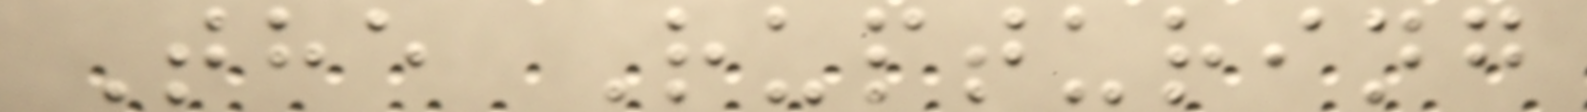The Rupturing
